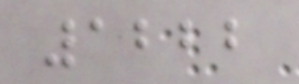1222
